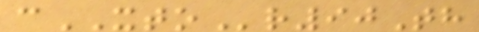cXTOr90Th
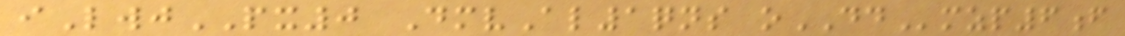iLwjPX0 DmvAl1qns oDDmzp6f
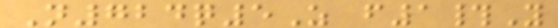N724q5Z f1#Y
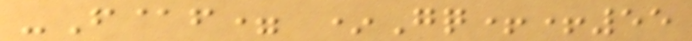-F@f= *Gq++55
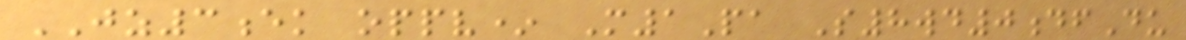JZ3ek oppv* M1Pa S8wd0dfDu
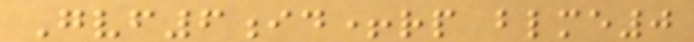Gvf6id+rp blme0
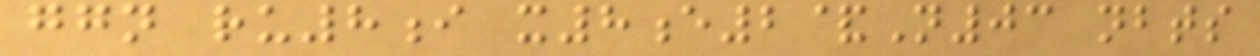ggn ru8i x8e2&N03 nbts
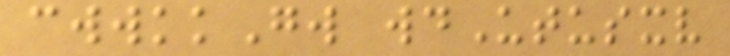cwwkkGw wdUtusxv
